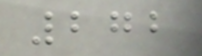272
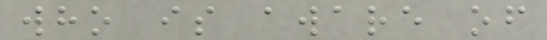who is aware of
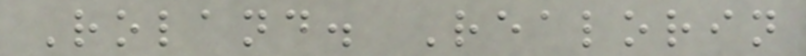Roland. Realorin
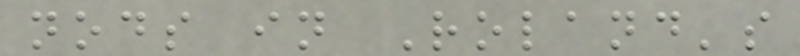nods in Roland's
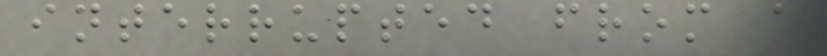interrupted from a
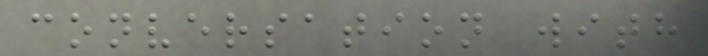conversation with
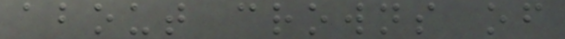about crowns of
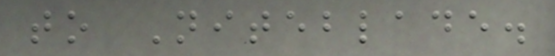to Niteblade.
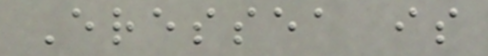Eressea is
